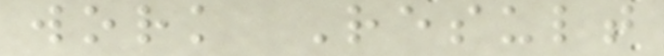work Result
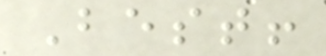Best!
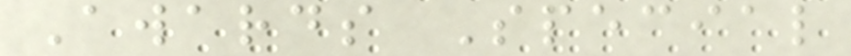Awards Special
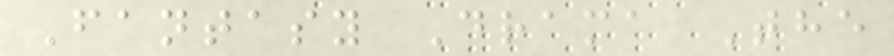Fantasy Drama The
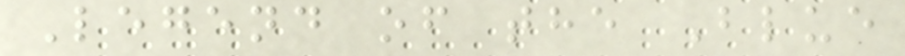Legend of the Blue
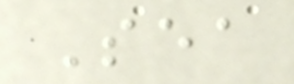Sea
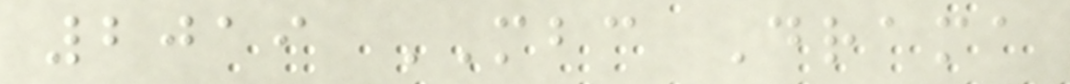2019 MBC Drama
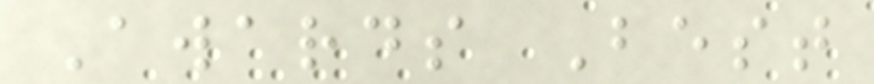Awards Best
